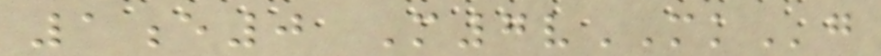1e0 M7vMKg
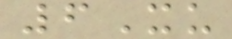6Xu
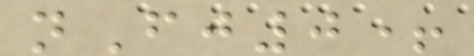nFj0+
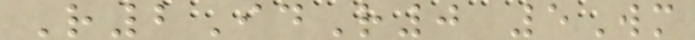R2IdR0 5Wm
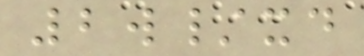2w/xd
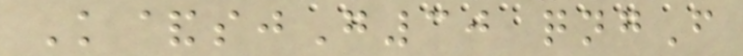K&sjG30 qngF
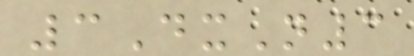3DxN3
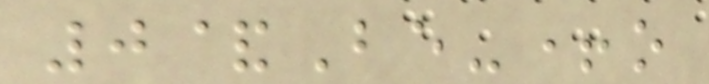0&Be-+o
